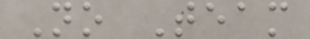No Team
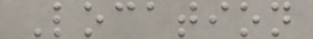Location
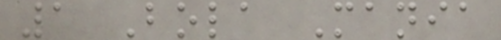1 Bola Mania
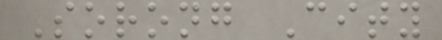Sorong City
